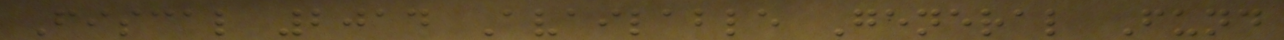Fiscal 2014 Available General Fund
